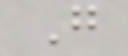G
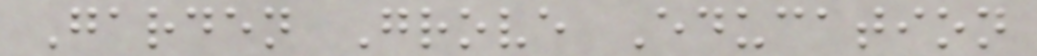Garden Grove Education
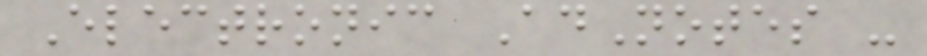Electronic AdNotes -
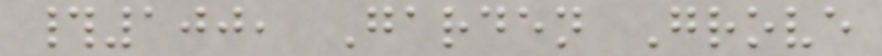#100, Garden Grove
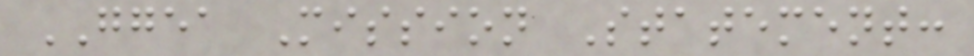GGEA Mission Statement:
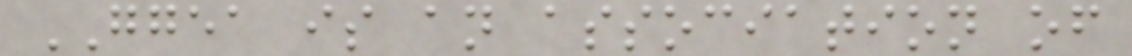GGEA is an association of
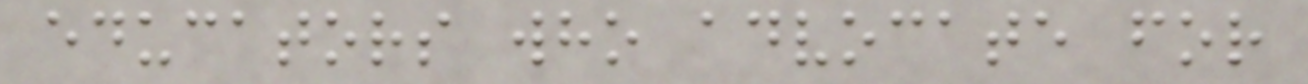educators who advocate for
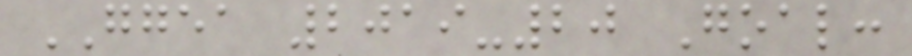GGEA 2019-20 Goal:
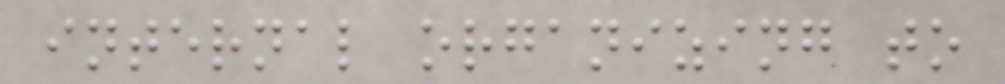internal organizing to
